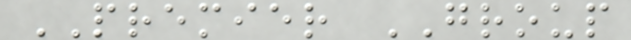PREMIER GROUP
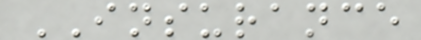INSURANCE
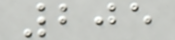205
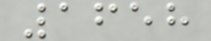1658
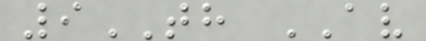9TH AV
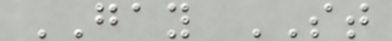GAY ST
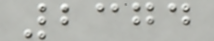2374
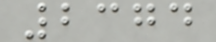2374
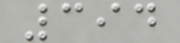394
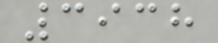3938
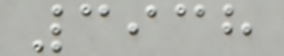3938
